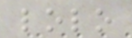lolo
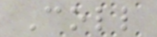Coll
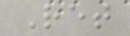Ret
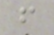f
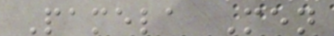Pamela Men
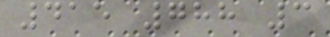415 788 3
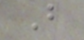B
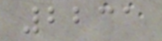2231
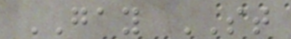GAY ST
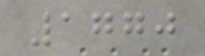1770
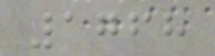1768
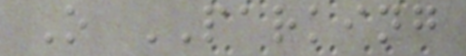O PARKING
